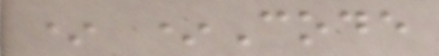* *Code
